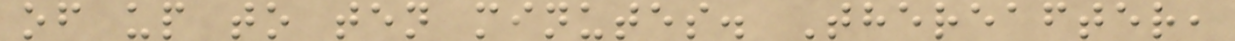of up to ten minutes. Thereafter,
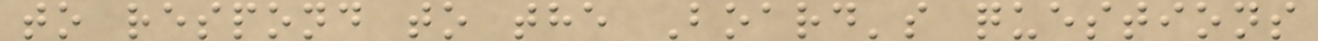to respond to the Board's questions
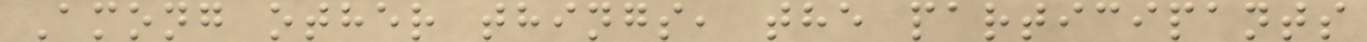Among other things, the participants
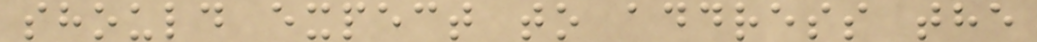should expect to address the
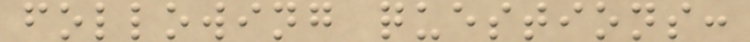following questions:
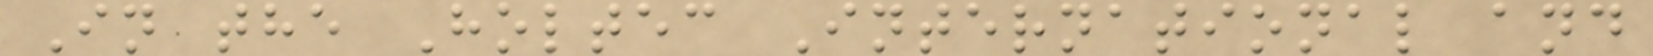In the Holtec International and
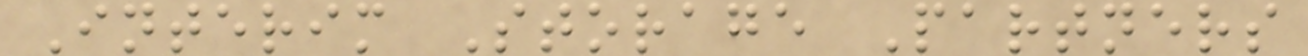Interim Storage Partners
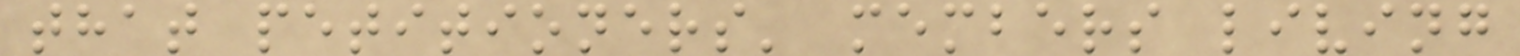that petitioners' members living
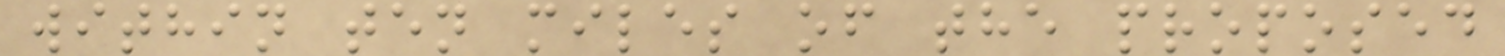within ten miles of the proposed
